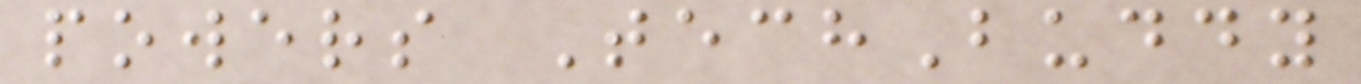powers TechBuddy
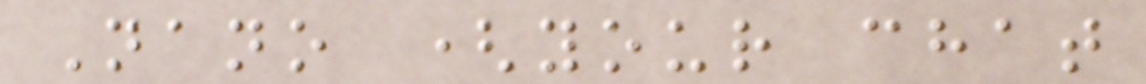Nano (your chat
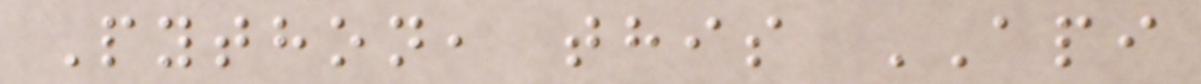Python, this API
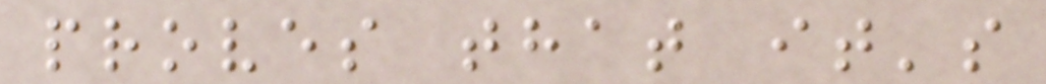proves that it's
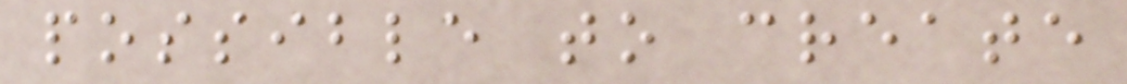possible to create
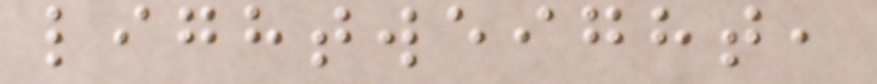lightweight,
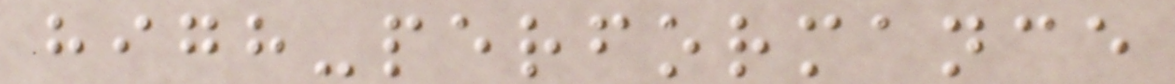high-performance
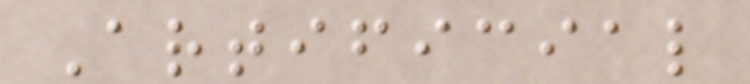Artificial
